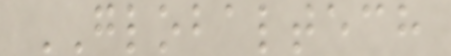GLOBALTECH
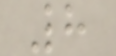8
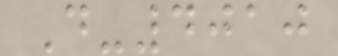D-4010
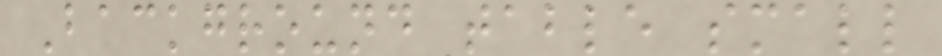Background table small
